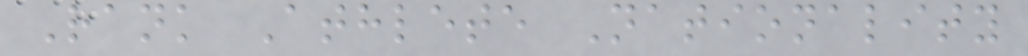Rank Athlete Nationality
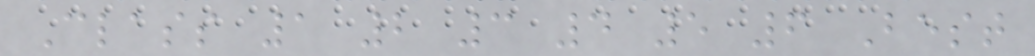Class 1 2 3 4 5 6 Best
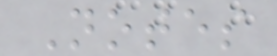Notes
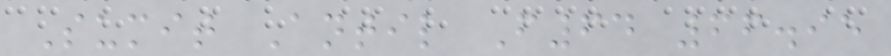Sumit Antil F64 66.95
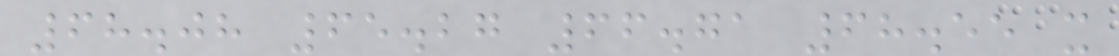68.08 65.27 66.71 68.55 x
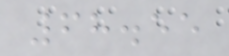68.55
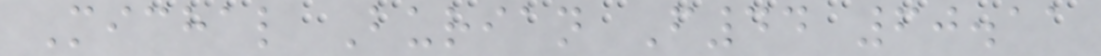Michal Burian F44 60.11
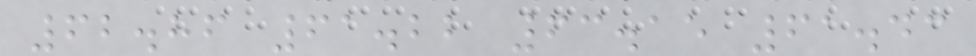62.86 61.22 63.15 61.43
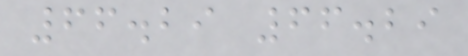66.29 66.29
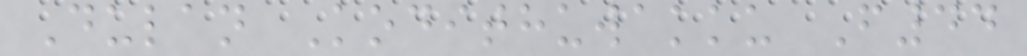Dulan Kodithuwakku F44
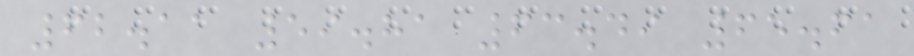62.11 59.81 63.49 65.61
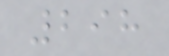298
